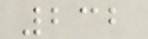232
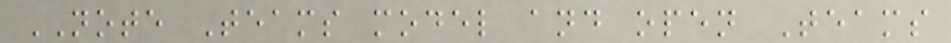NOTE Teams model and open Teams
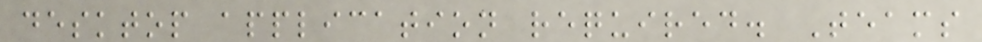desktop application required. Teams
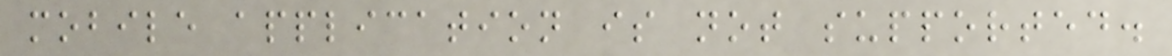mobile application is not supported.
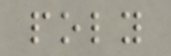poly
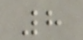8
